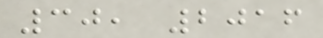30, 2016
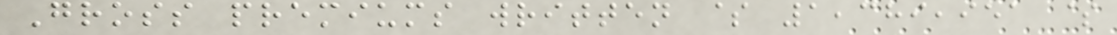Gross premiums written $ 1,389,951 $
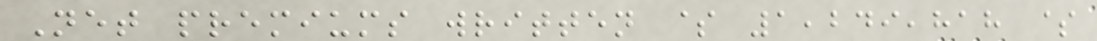Net premiums written $ 1,249,818 $
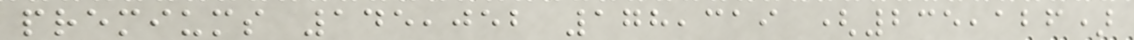premiums 145,052 178,319 (235,126)
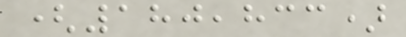(180,833)
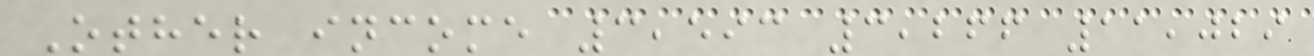Other income 3,593 3,266 11,029
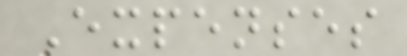Expenses
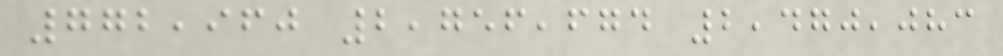772,960 2,756,674 2,470,083
